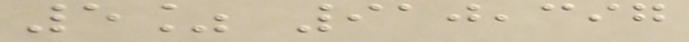5% 910,397
